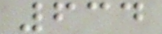634
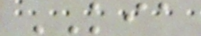KIA
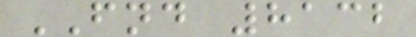FND 8132
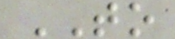TO
